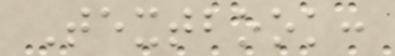Textbook:
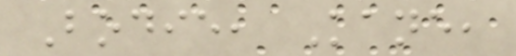Bodie, Kane,
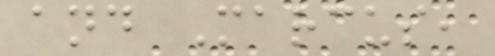and Marcus,
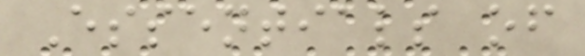Essentials of
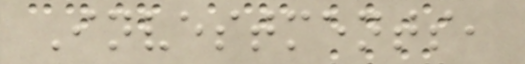Investments,
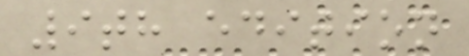9th edition
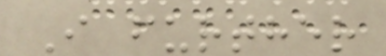I further
